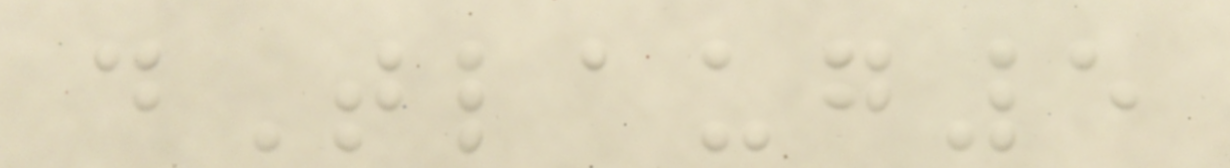dTlaug5
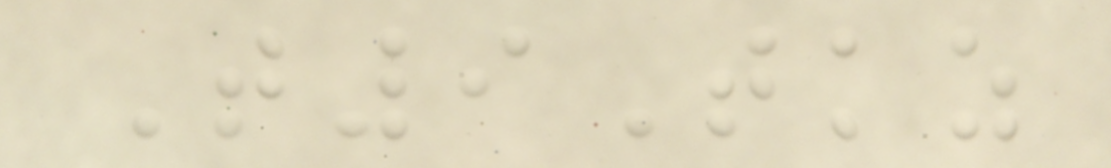T9Tkz
